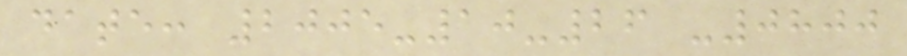date: 2005-10-26 -0800
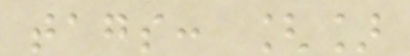tags: []
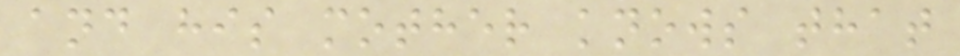and his mother knows that
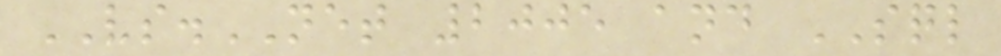VS.NET 2005 and SQL
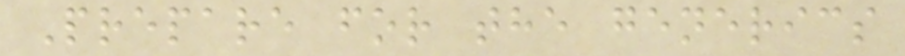Prepare for the generics
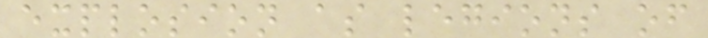explosion as legions of
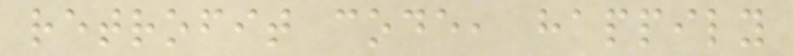retrofit code, happily
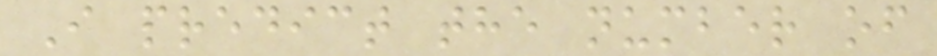I predict the number of
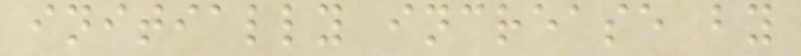initially increase by
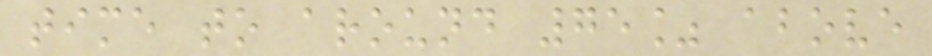time to around 75% above
